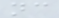nc
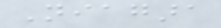Niagara
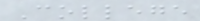College
